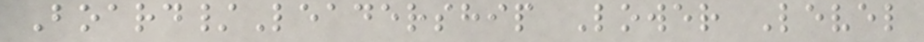Board/Leadership Lower Level
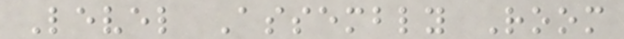Level Assembly Room
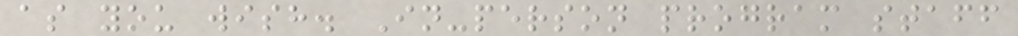as you wish. In-person program staff
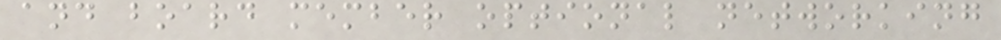and board member optional networking
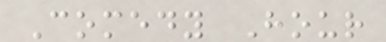Comedy Hour
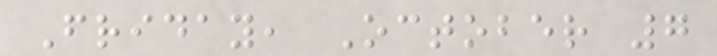Friday, October 7
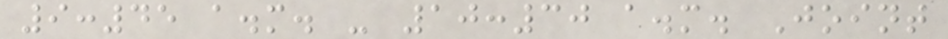9:45 a.m. - 10:30 a.m. Joint
